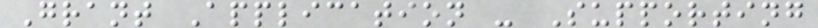Grant Application - Supporting
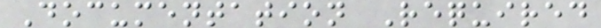Documentation Required
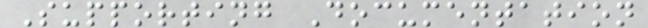Supporting Documentation
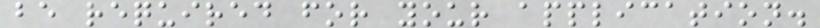be required for your application.
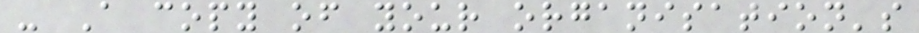- A copy of your organisation's
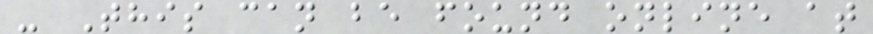- This can be found online at
